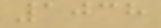1038
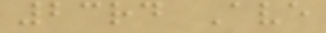23rd Ave
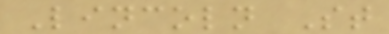Lincoln St
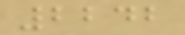2242
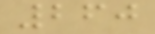260
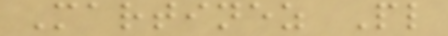Martinez Pl
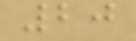20
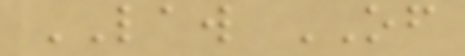LAW OF
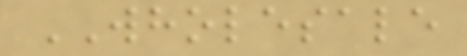WHOLESALE
